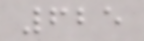625
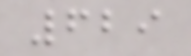629
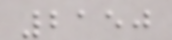2150
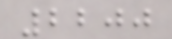2200
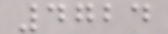4724
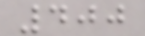400
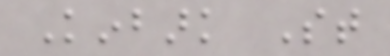Kinbark St
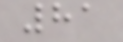81
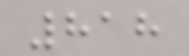818
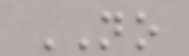NO
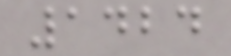1424
